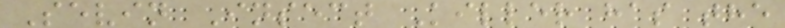Sevin Insect Killer has the
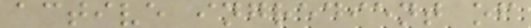active ingredient of
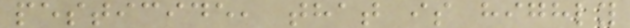pesticide, that is highly
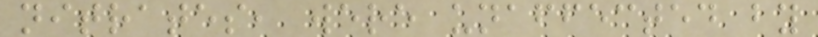nitrates, were unaffected by
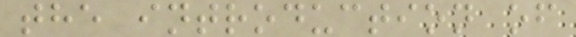the introduction of
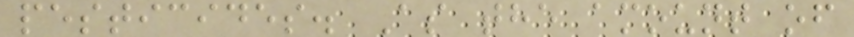pesticides. As the amount of
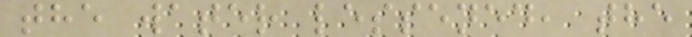the water lessened, the
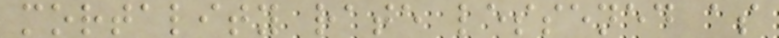mortality rate lessened as
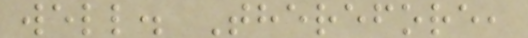well. Therefore,
